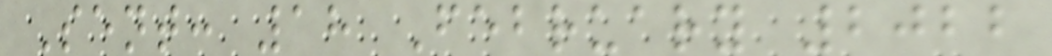Sent: 18 February 2022
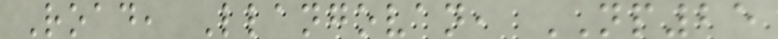Road, Llangovan, NP25
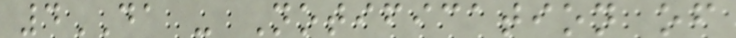4DA - Notification of
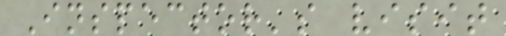Inspector's visit
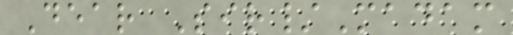Dear Sir/Madam
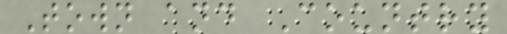Town and Country
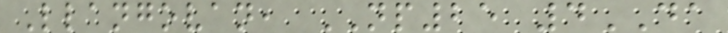Llangovan, NP25 4DA
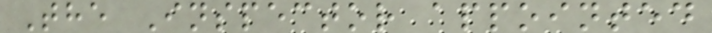The Inspector appointed
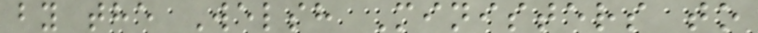by the Welsh Ministers to
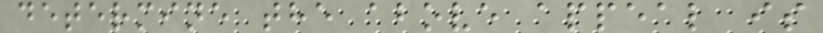determine the above appeal is
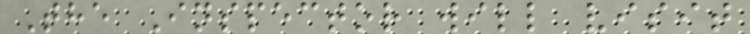The Inspector will visit
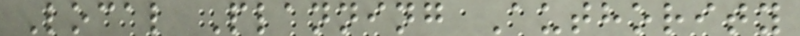Local Planning Authority
